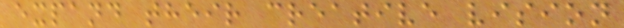expand their creative vision
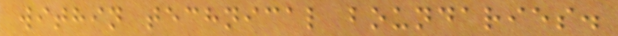within technical boundaries.
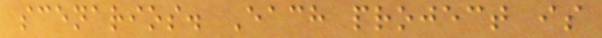scenarios. Each project is
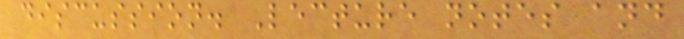discussion. Lecture notes and
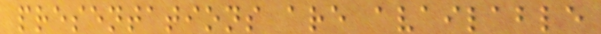presentations are available
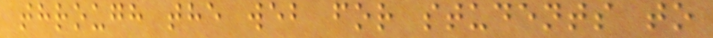through the web for students to
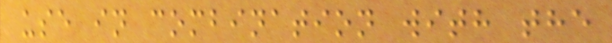use in combination with the
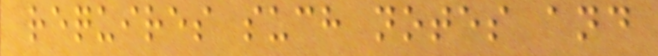requires such notes and
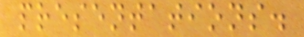presentations.
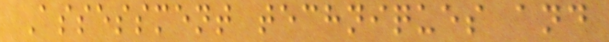Assessment techniques and
